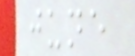june
